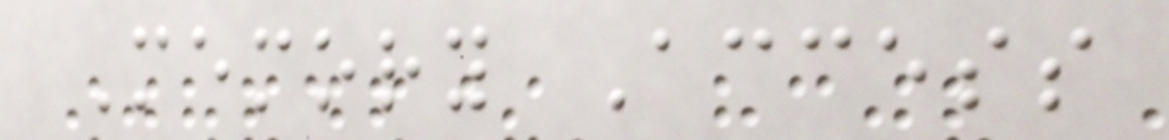Memory Access
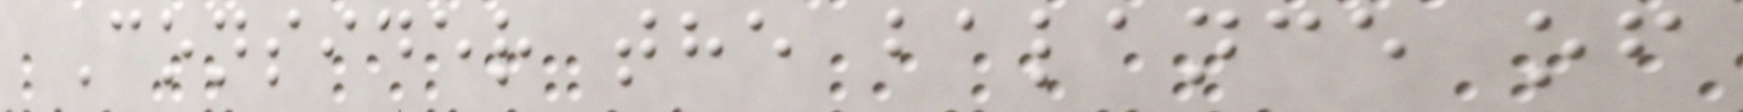Consider the balance of
